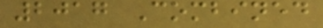2017 Combined
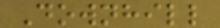Downhill
